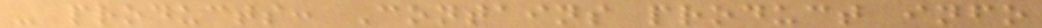- products: Contains product info
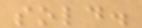sold.
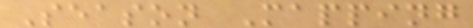Season Mapping
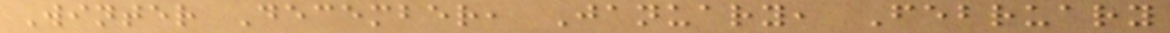Winter December, January, February
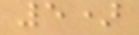5)
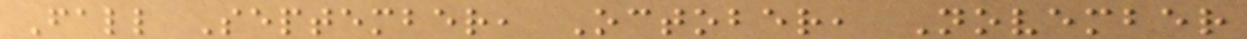Fall September, October, November
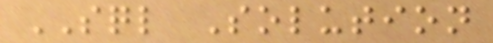SQL Solution
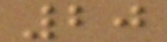20
